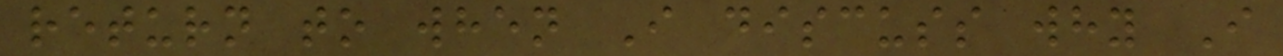return to when I discuss why I
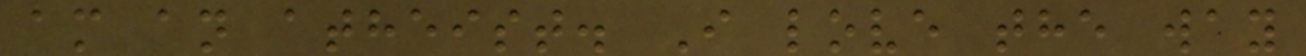am an atheist. I love the way
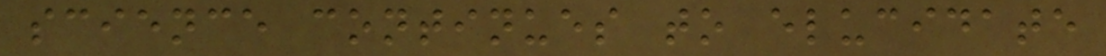science continues to elucidate
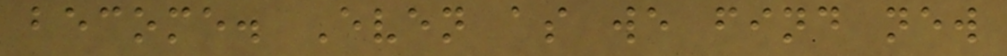become. Even as we find new
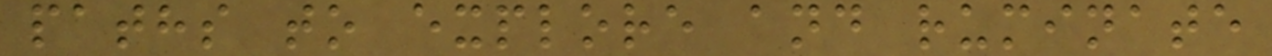paths to explore and ruminate
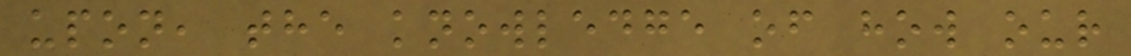upon, the knowledge of how our
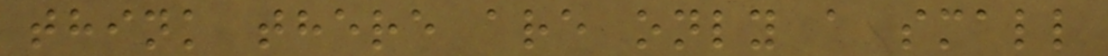think there are only a small
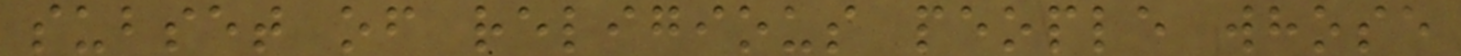subset of religious people whose
